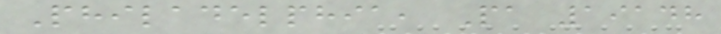Philadelphia, Pa 19148
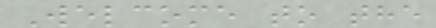Welcome to the
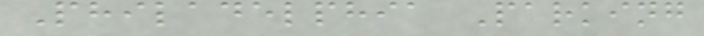Philadelphia Parking
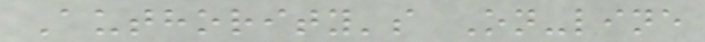Authority's On-line
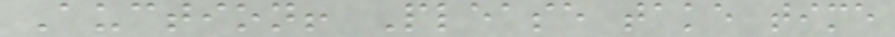Auction! Please take time
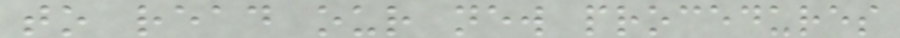to read our new procedures
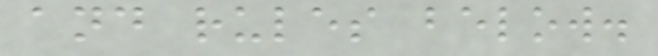and rules below.
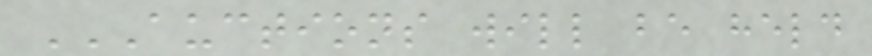AUCTIONS WILL BE HELD
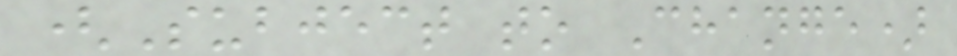(Subject to Change)
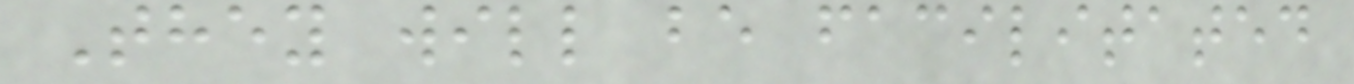They will be facilitated
